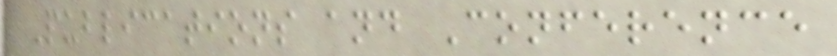Publications and Conference
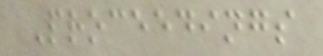Proceedings
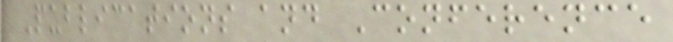Publications and Conference
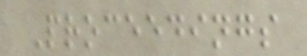Proceedings
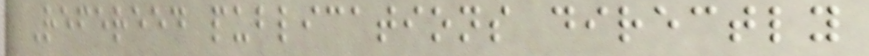Refereed publications directly
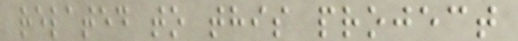related to this project
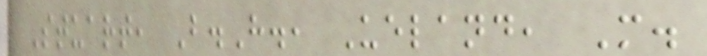Stuart, B.H., Ueland, M.
